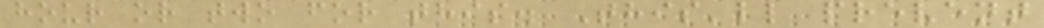hour or two for this. This'll prevent
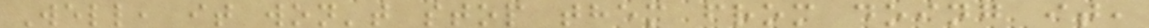Well, it won't stop them from doing it,
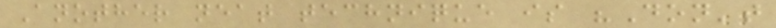Another neat technique is "Don't
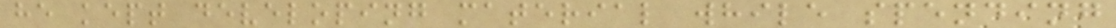he kept developing material while spending
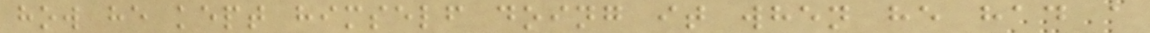how he kept himself doing it when he had a
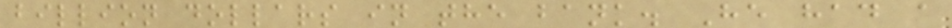billion dollars in the bank. He had a
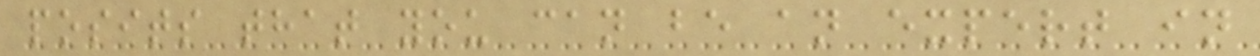posits that you can be an expert in
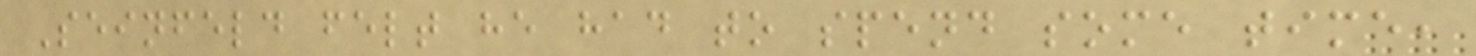Seinfeld felt he had to spend some time,
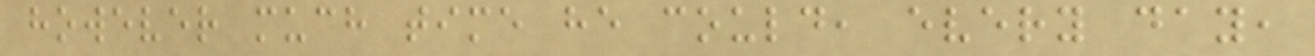however much time he could, every day,
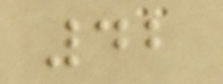42
